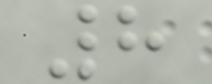8
